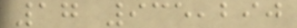17 935,290
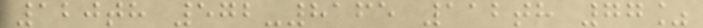120th 572-8165 112th 77%
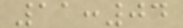11:04
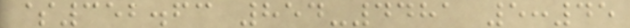$352.63 854-4481 5:45
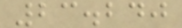23.240
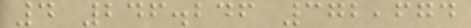4 246.246 372,674
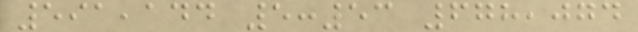591,144 5:53 678,074
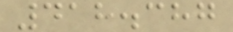418.387
